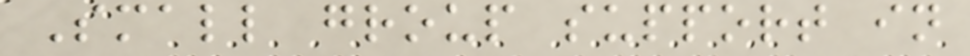Small group support in
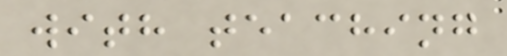with teaching
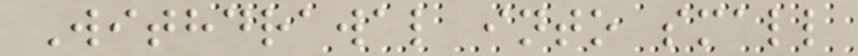Withdrawal into small
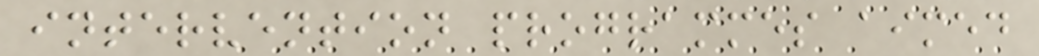intervention programmes aimed
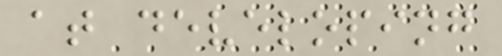at developing
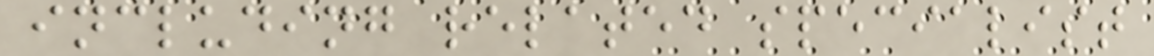including related specialist
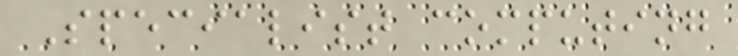Specialist computing
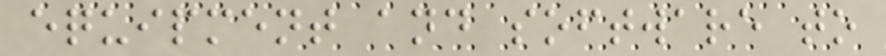equipment and software to
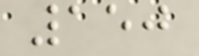150
